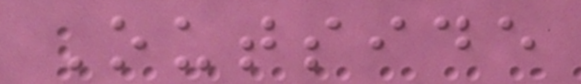Outside
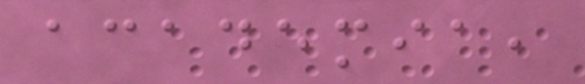academia,
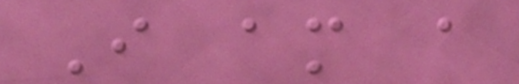I am a
